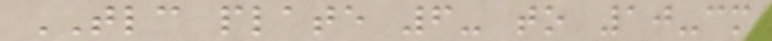TLC plate 6- to 10-cm
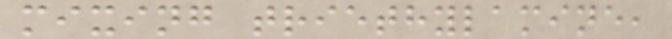mixing triethylamine,
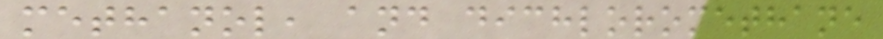methanol, and dichloromethane
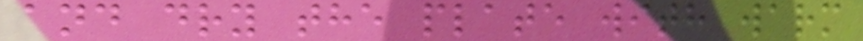and dry the plate with warm
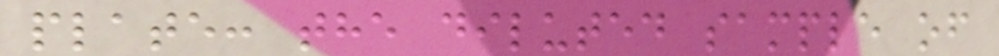plate: the diluted sample of
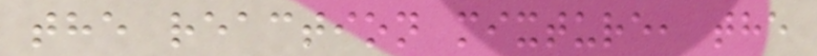the reaction mixture, the
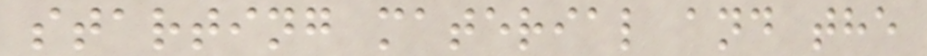starting material and the
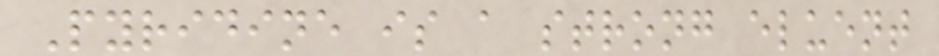Pyridine is a strong eluent
